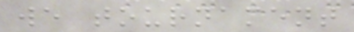we tournament
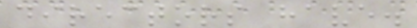directors have.
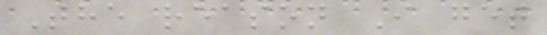The reason I get
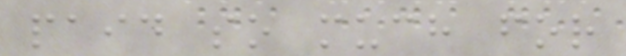paid so much for
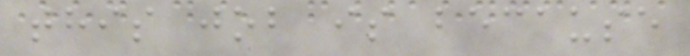this job is because
